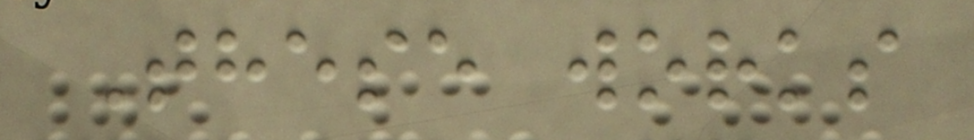These works
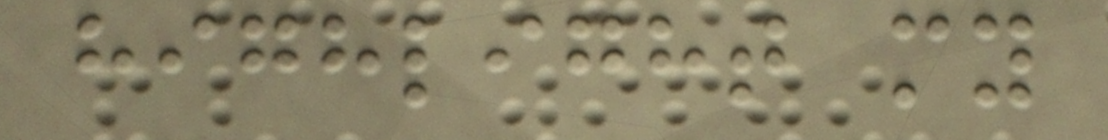highlight my
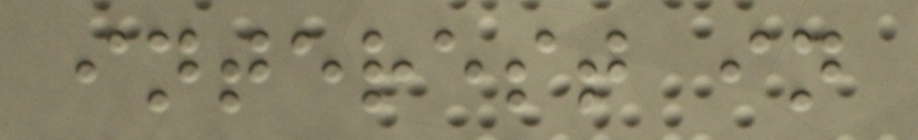interest in
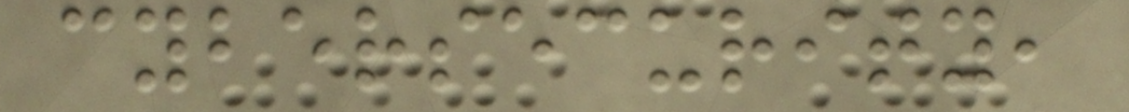cybersecurity,
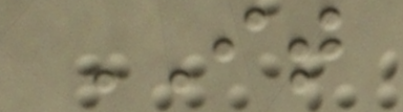IT
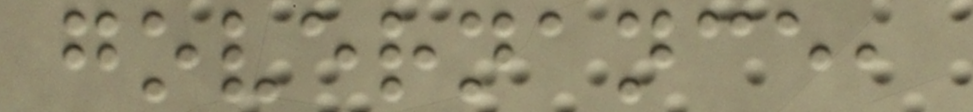governance,
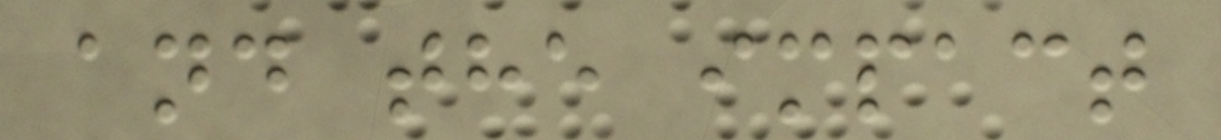and the impact
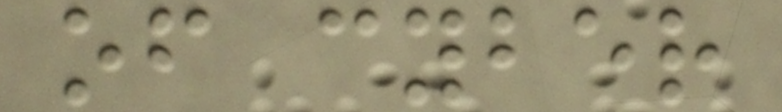of cyber
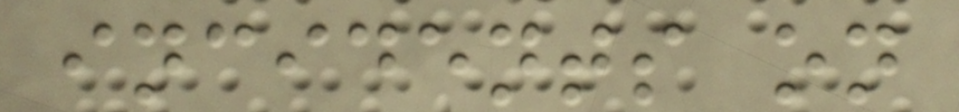incidents on
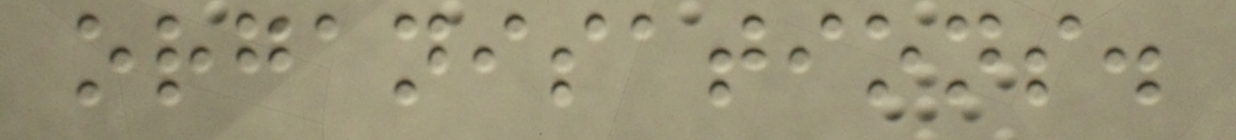organisations.
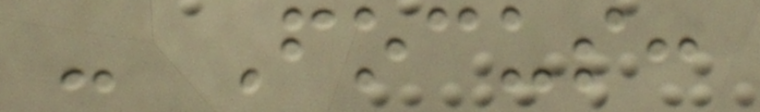- Focus:
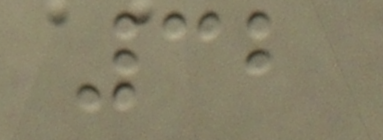32
